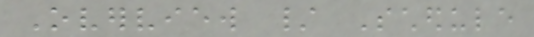Overview / Schedule
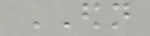EDN
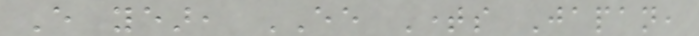Every year, EE Times Japan,
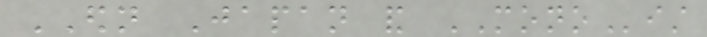EDN Japan and MONOist
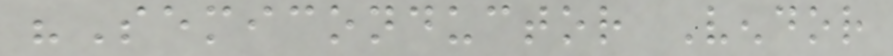"Semiconductor Vendor
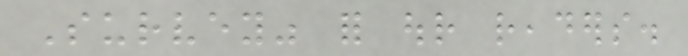Survey" for our readers.
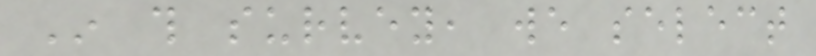In this survey, we select
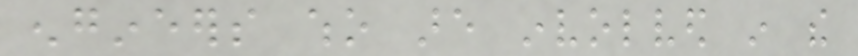engineers who are involved in the
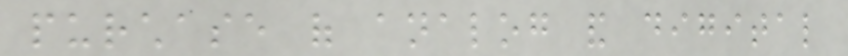purchase of analog and digital
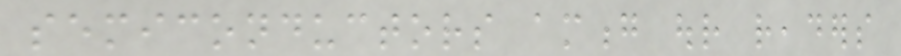semiconductors among our readers
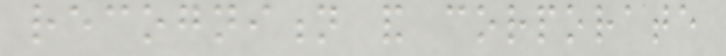recognition and corporate
